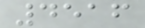4516
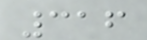316
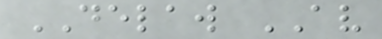DELAW AV
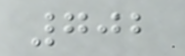702
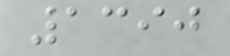1390
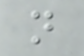n
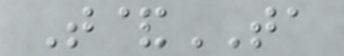T&TA
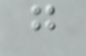g
